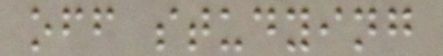off studying
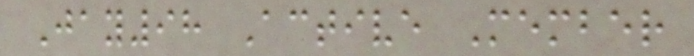Jay98 Active Member
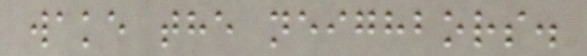wake the neighbors.
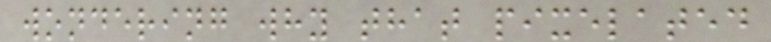wondering why that pixelated
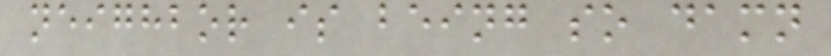neighbor is being so damn
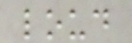loud
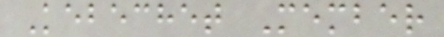Kebechet Member
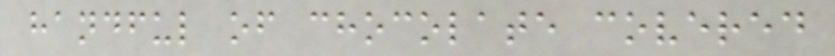handful of chocolate covered
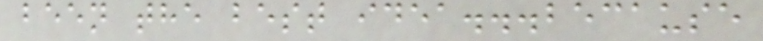been the best idea...because
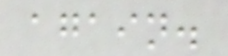again.
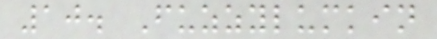10. Fuzzylumkin
